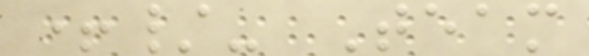+/- Team
